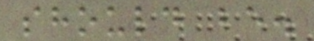should be.
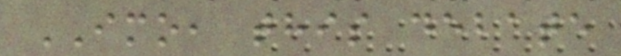IMO, this debate
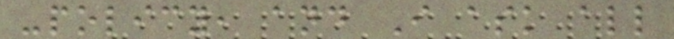-policy, and I ask all
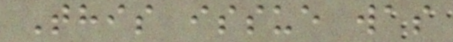This issue was
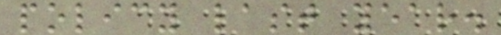policy last year.
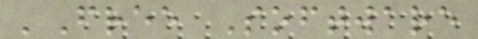'Free Software
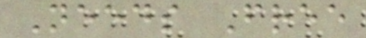Needs Free
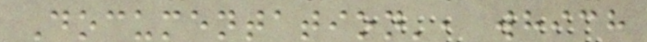Documentation', which
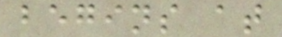begins at
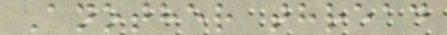Another thread
